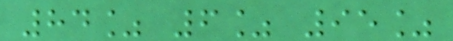84% 6% 95%
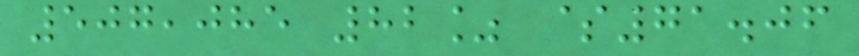507,085 82% $71.06
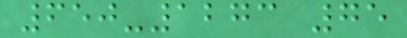650-1273 75
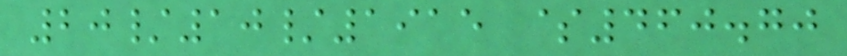20/10/1915 $460.70
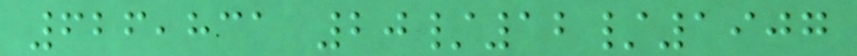626,831 20/12/1907
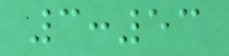3:53
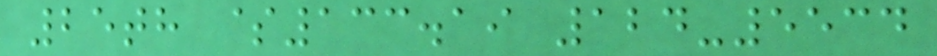25th $133.19 124-5534
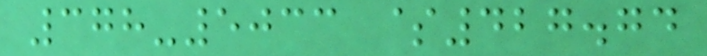378-5033 $427.74
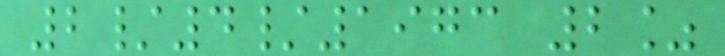2/4/1973 2%
